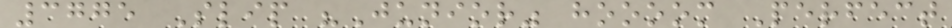3775 Slip "Junior" hoooom Perfect
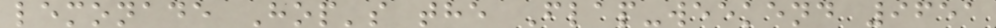lemonade Hop's the Flap-weekend 9651
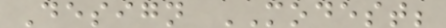Design MODEST;
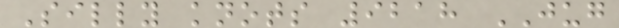Silly knots 9218 JUG
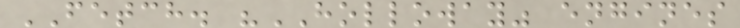FETCH. "HOLLOWAY" engines
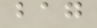bag
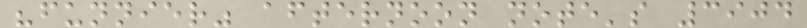"funnier" afternoon note's 3904
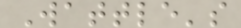Wattle's
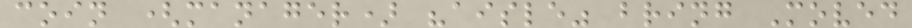coin (manager) "aisle" bring Moved
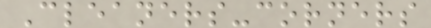Cleaners-corners
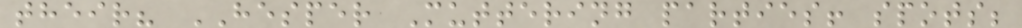their? HESPER Muttering parties! spots;
